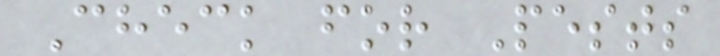Check for Pests
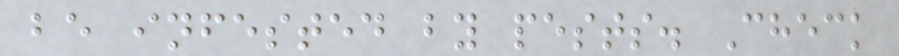be infested by pests. Check
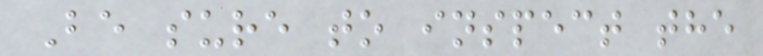Be sure to inspect the
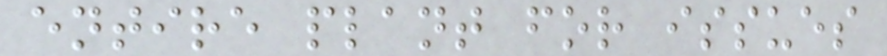entire plant for issues
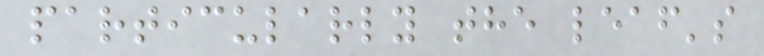particularly the leaf's
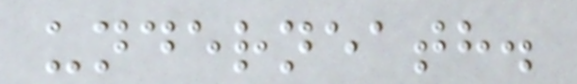underneath.
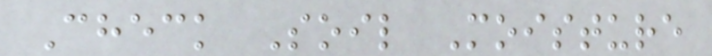Check Soil Moisture
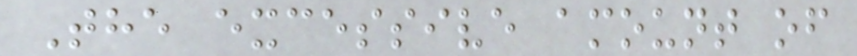The excessive amount of
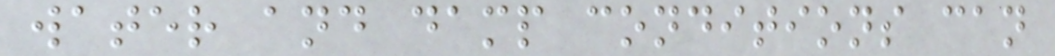water and damp conditions can
